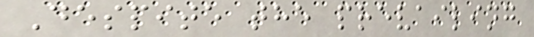Despite the prevailing
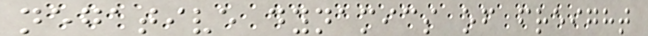negative dynamics of freight
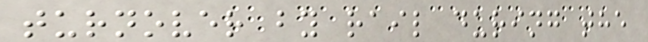turnover by rail during the
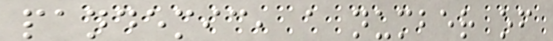pandemic, a number of
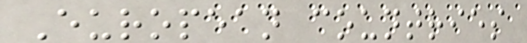European countries
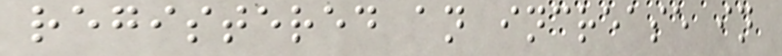registered an increase in
